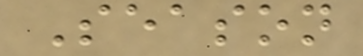Season
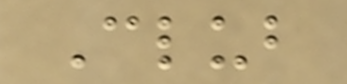Club
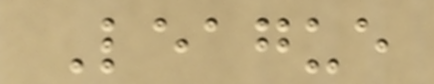League
